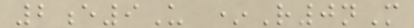2e9U *R0nM
